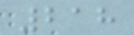218
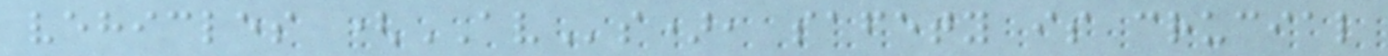vehicles (AVs), safety is crucial
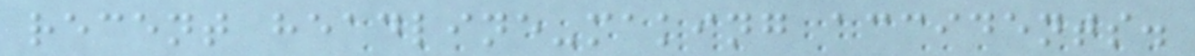recent headline-making accidents.
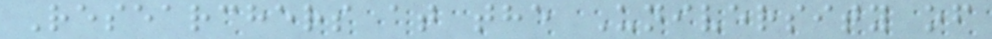Researchers at the University of
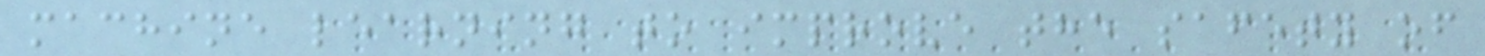machine learning to improve the safety of
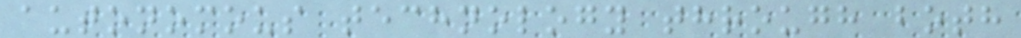autonomous technology through both
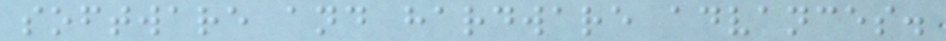software and hardware advances.
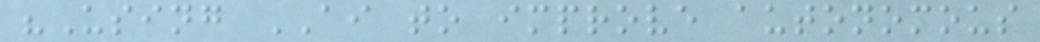"Using AI to improve autonomous
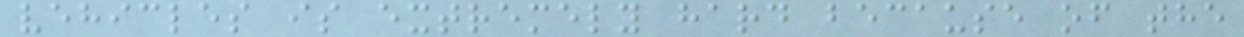vehicles is extremely hard because of the
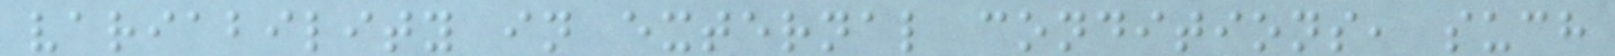variability in external conditions, such
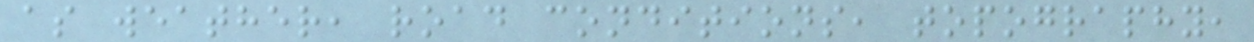as weather, road conditions, topography,
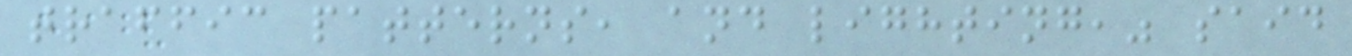traffic patterns, and lighting," said
